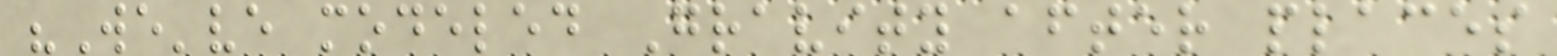"We've modeled Gravity after places
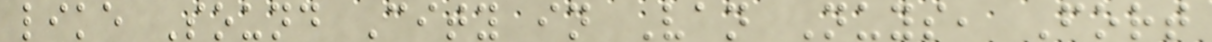like Sound City in Van Nuys, Fort
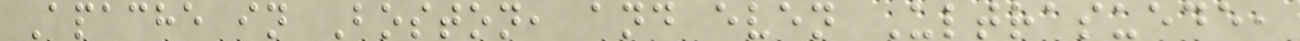Apache in Boston, and even Ultrasuede,
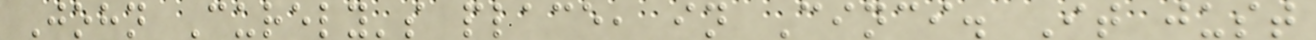John Curely's place, in Cinci. It just
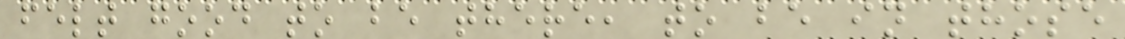felt good to be there, to be in those
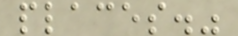places."
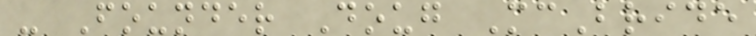- Founder Doug McBride
